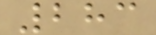283
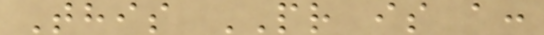This PR is a:
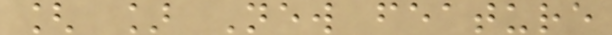[ ] New feature
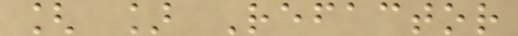[ ] Refactor
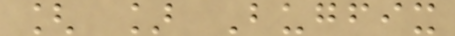[ ] Bugfix
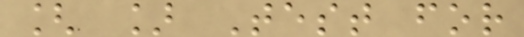[ ] Test for
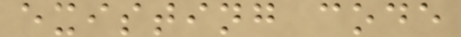existing code
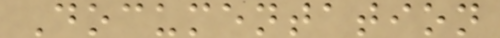Documentation
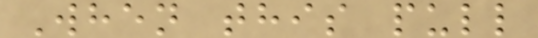When this pull
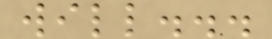will...
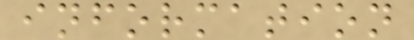information
